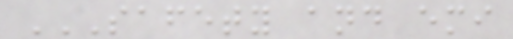SAFETY AND EMI
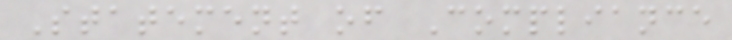Statement of Compliance
